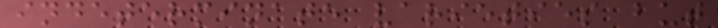indeterminate varieties but
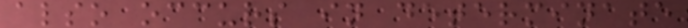also occurs in determinate
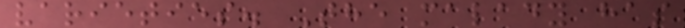varieties. The malady has
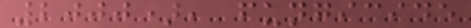2000), fungicide
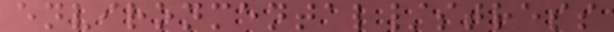environmental/stress
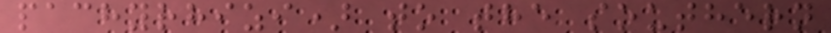pachyrhizi) to the southern
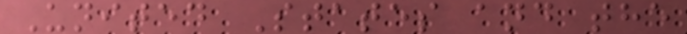United States and the
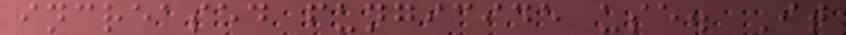increased fungicide use. It
